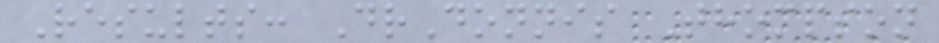Results: DrDonnis Thompson
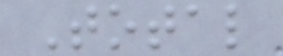Total
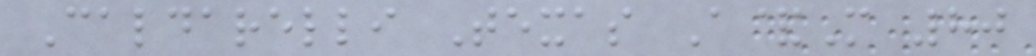Caldarelli Texas A&M 80
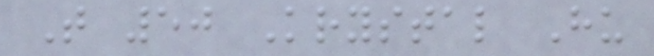T 50 Krystal Hu
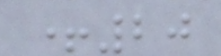+20
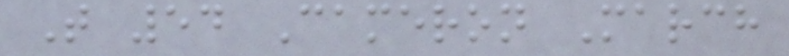T 54 Cameron March
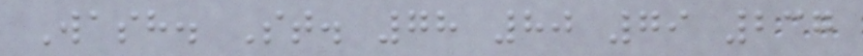Wash. St. 78 80 79 237
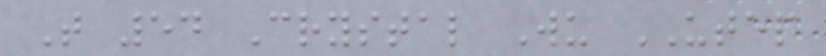T 54 Crystal Wu UTEP
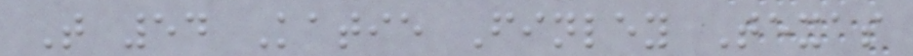T 54 Katie Finley Texas
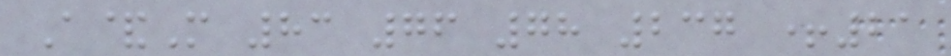A&M 83 76 78 237 +21
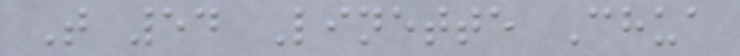T 54 Linette Chua
